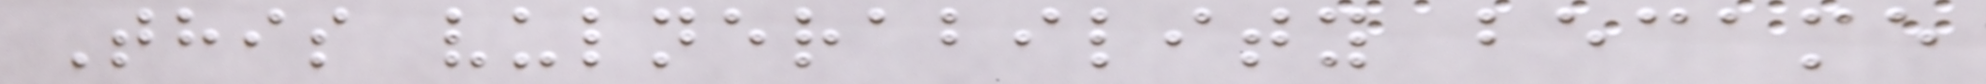This vulnerability became
